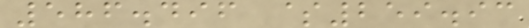586.496 $259.93
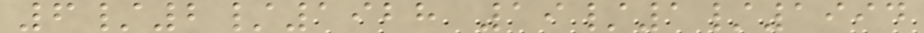6/2/1928 19/1/1994
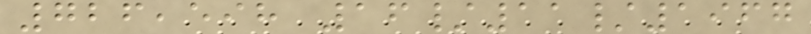726,598 16/11/1967
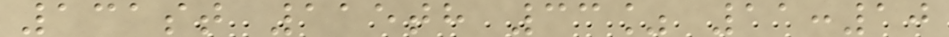131st 115th 33% 11:10
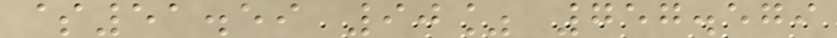$51.59 90% 757.579
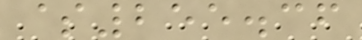$255.36
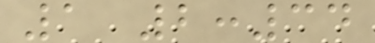1 2:34
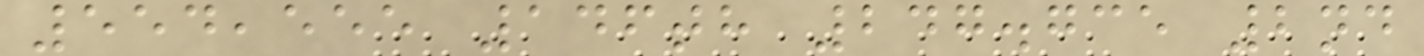554,555 146th 247.735 2nd
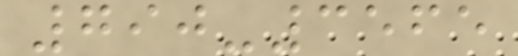790-3565
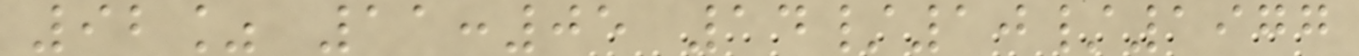92% 11:05 14/10/1977
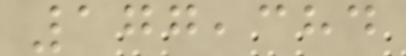177,384
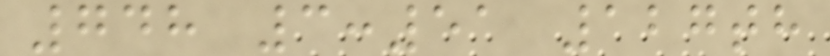748 3:51 127th
